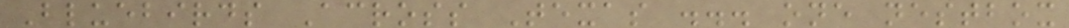Bluebirds Across Texas ... one nestbox
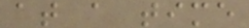at a time
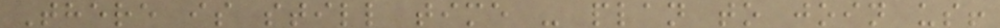There is still time - plan to join us!
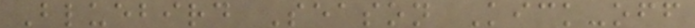Bluebird Season Kick-off
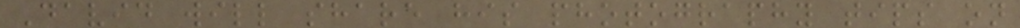David will share his photography tips on
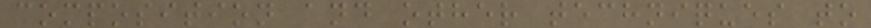composition and other techniques to
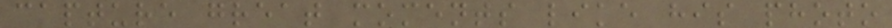capture great moments like his photo
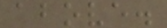above.
